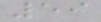59
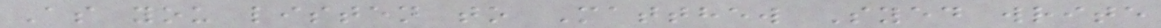As you listen to Matthew Syed write
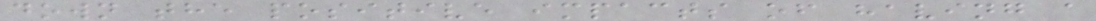down the positive impacts of having a
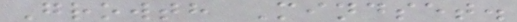Growth Mindset.
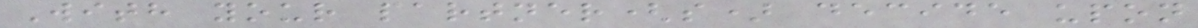With your partner(s) decide upon
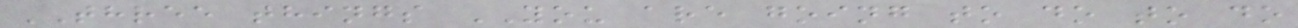THREE things YOU are going to do to do
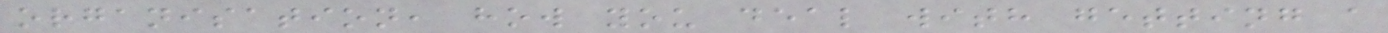organisation, how you deal with getting a
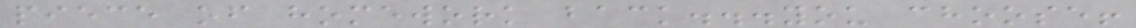piece of homework back...you choose!
